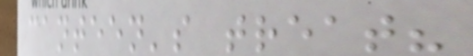canteen's treat?
